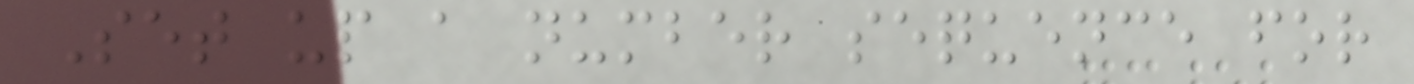Set up a number sequence for
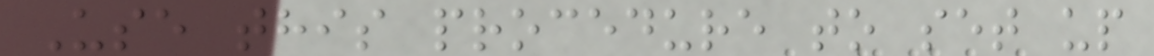Use this procedure to set up
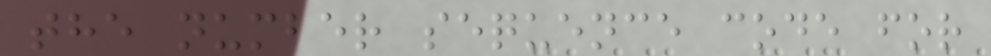the number sequence code for
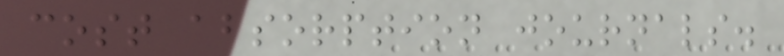cost absorption journals.
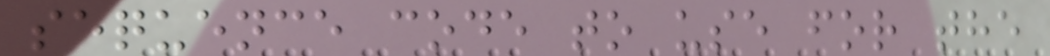sequence code to use for the
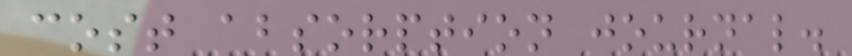cost absorption journal.
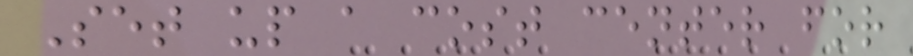Set up a cost center for
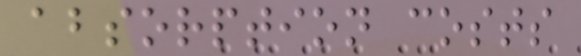absorption costs
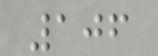106
